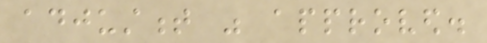adjustment was approved.
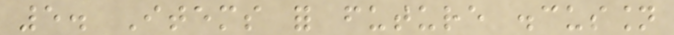5. Items for future discussion
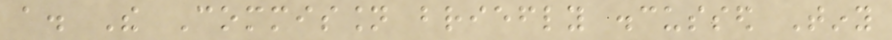a. The Commission briefly discussed Tiny
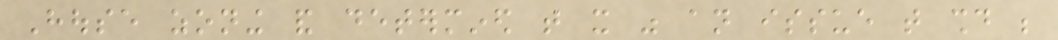House zoning and determined that it was an issue that should be
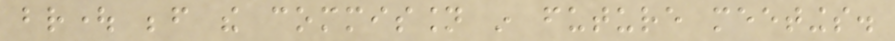brought before the commission in future meetings.
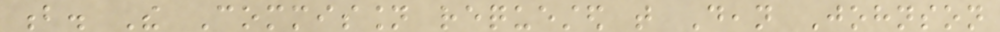b. The Commission requested that Dean Johnson
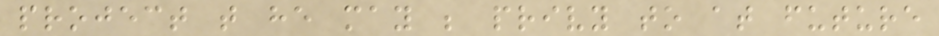project that he may be privy to at future
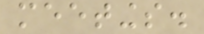meetings.
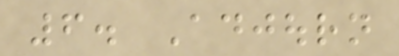6. Adjourn
